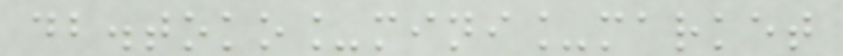db.toko_mini_market
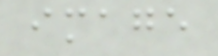image
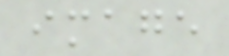image
